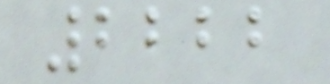2222
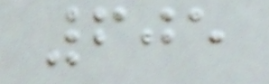605
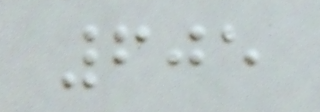605
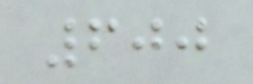600
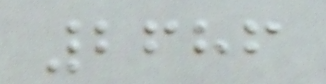2686
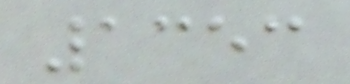1353
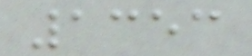1353
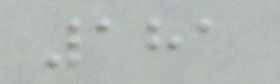181
